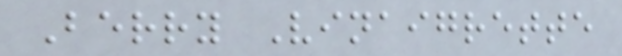Berry Vinaigrette
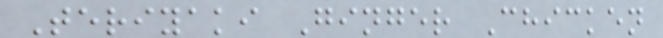Teriyaki Ginger Chicken
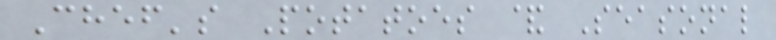Chef's Potatoes & Seasonal
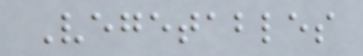Vegetables
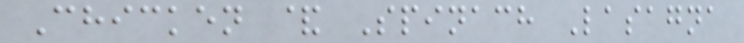Chicken & Spinach Lasagna
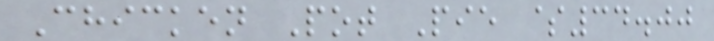Chicken Pot Pie $34.00
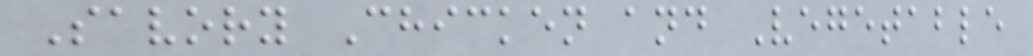Savory Chicken and Vegetable
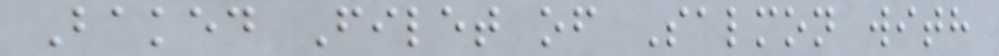Baked Filet of Salmon with
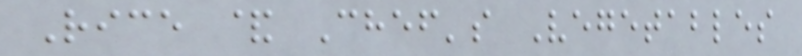Rice & Chef's Vegetables
